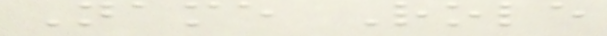Name Role
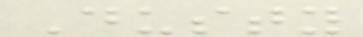Dusty
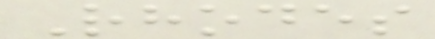Rhodes
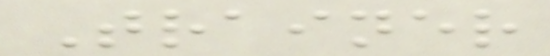Trainer
